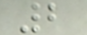2
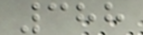388
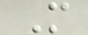M
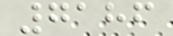7186
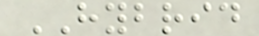HYBRID
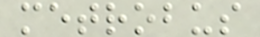metrobus
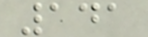141
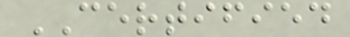CERTIFIED
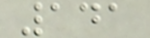141
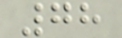78
